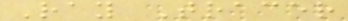Ray Tracer
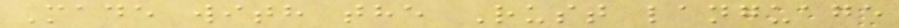Made with the Rust language
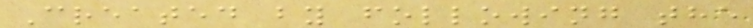Created by following the
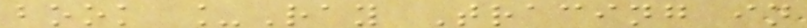book _Ray Tracing in
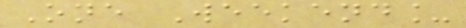One Weekend_
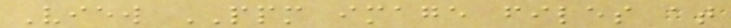View PPM image files at
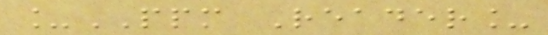_PPM Reader_
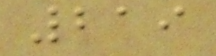219
